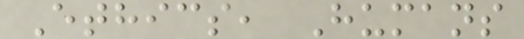Ethics, Humans
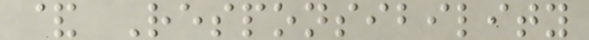& Responsibility
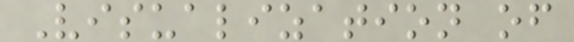Visualization of
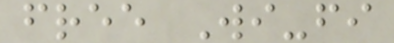free Wi-fi
